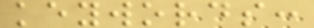keywords:
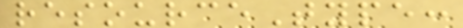resourceType:
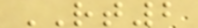RT2
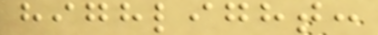highlight:
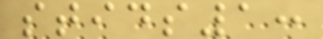stids1:
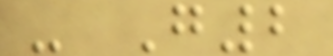- G2
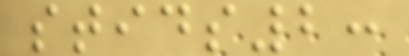stids2:
